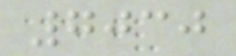7030
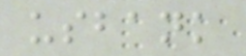usbank
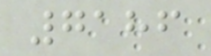7186
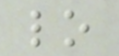lo
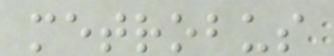metrobus
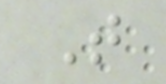T
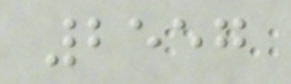2557
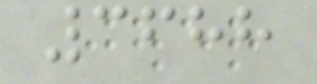3688
